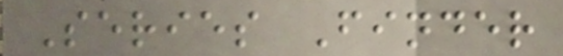Series Finder
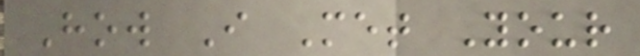How I Met Your
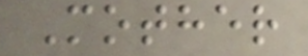Mother
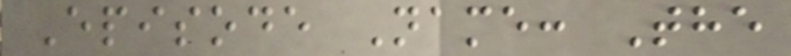Episode Name: The
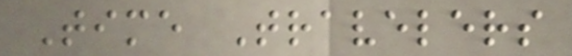Time Travelers
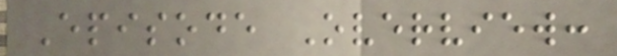Episode Overview:
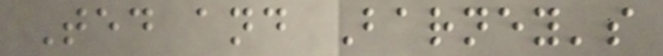Ted and Barney's
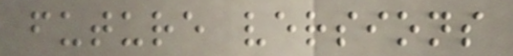future versions
